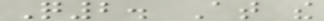Q2. At the
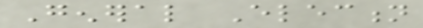General Election
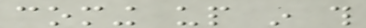coming up in this
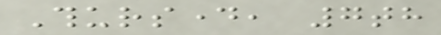Thursday, 7th
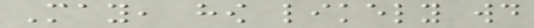May, how likely would
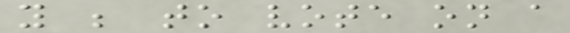you be to vote on a
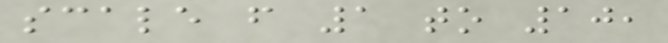scale from 1 to 10,
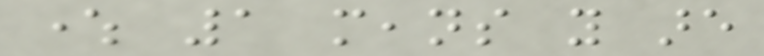where 1 means you are
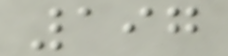197
